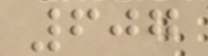607
